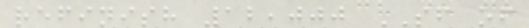refinish 12,000 SF of
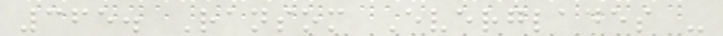365. Ransom Everglades -
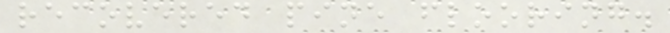recovered pine flooring.
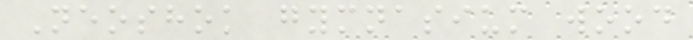Neoshok gymnasium wood
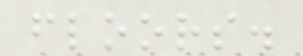floors.
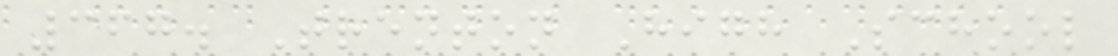367. Trenton High School
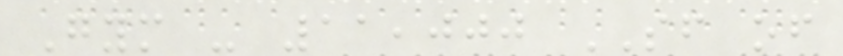Gym - 11,000 SF of
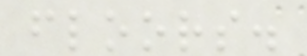floors.
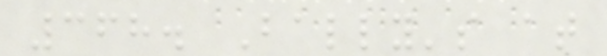368. Bally's at
